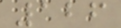126
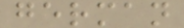german
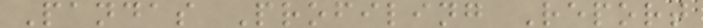Pandas Profiling Report
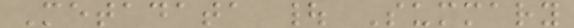Metadata | Summary
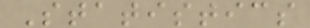Statistics
